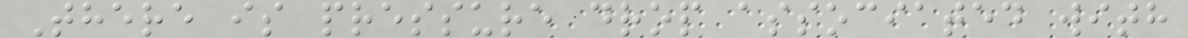There is pressure drop associated with
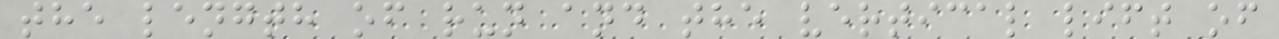the length of run and the vertical lift of
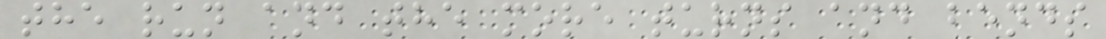the run and the more turns and bends
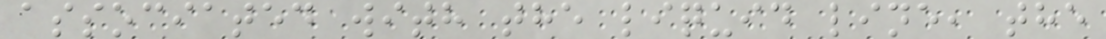associated with the liquid line, the
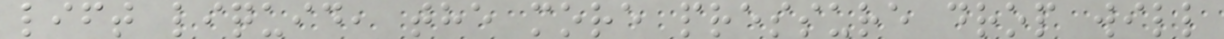lift liquid, the more pressure drop will
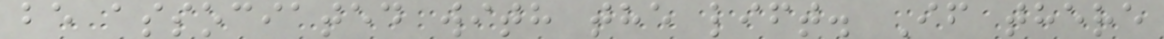be associated with the lift. If there
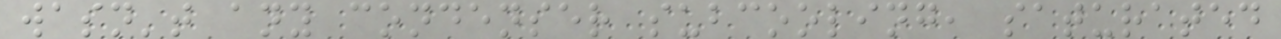wasn't any condenser subcooling, saturated
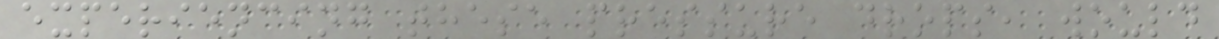experiencing these pressure drops, would
